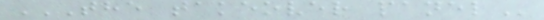THE TAKEOVER PANEL
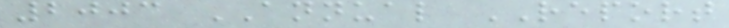2003 ANNUAL REPORT
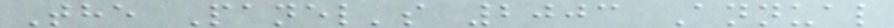The Panel's 2003 Annual
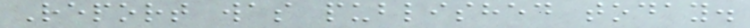Report was published today.
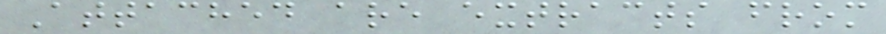Attached are extracts from
